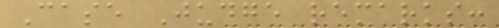Case Judge remarks:
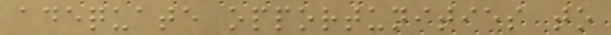adequate opportunities to
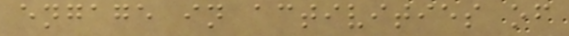engage in activities of
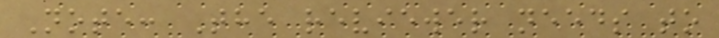Note: The reviewer needs to
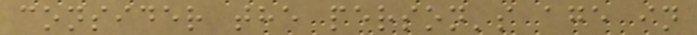consider the person's age in
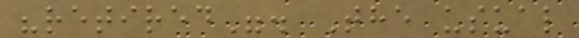"retired". The usual
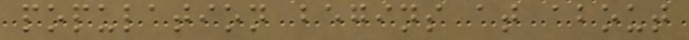population begins at about
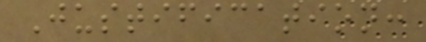Justification:
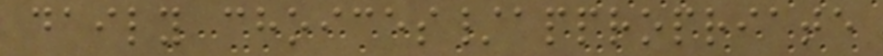daily choices/appropriate
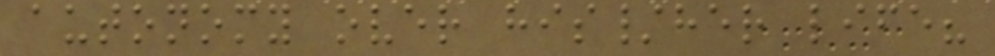autonomy over his/her life?
